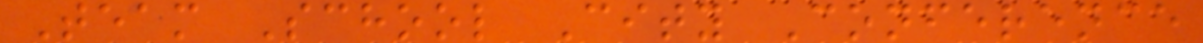Team School City Conference
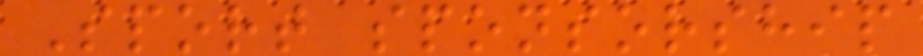Sport sponsorship
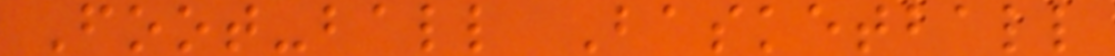Foot-ball Basketball
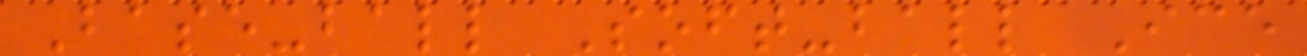Base-ball Soft-ball Ice
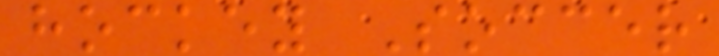hockey Soccer
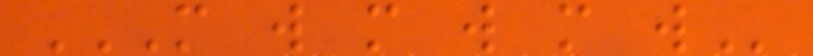M W M W M W
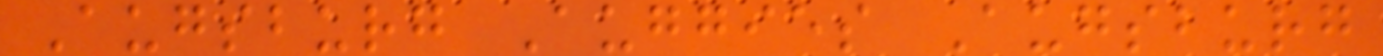Augsburg Auggies Augsburg
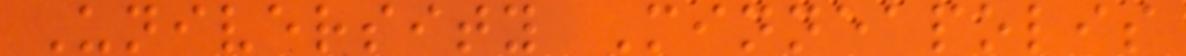University Minneapolis
